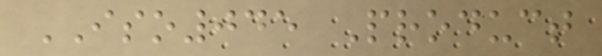ISO045 Product
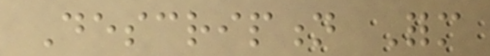Description Form
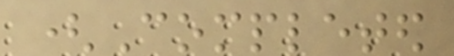(Completed
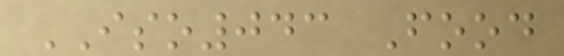ISO043 Food
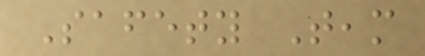Safety Team
